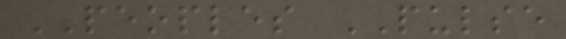PEOPLES PULSE
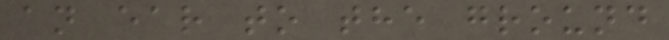an ear to the ground
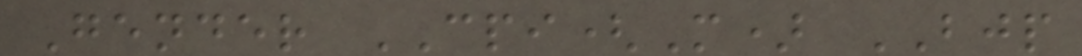Gender CPI(M) BJP
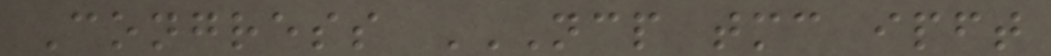Congress NCP TMC IPFT
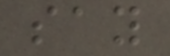say
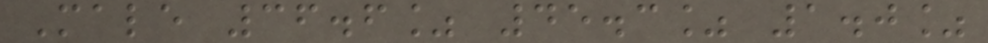Male 36.6% 45.3% 1.0%
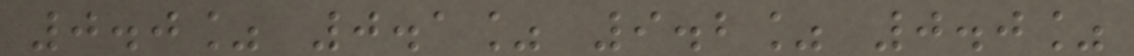0.0% 0.1% 9.2% 0.0%
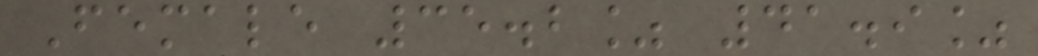Female 35.2% 41.9%
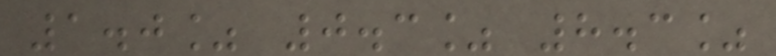1.0% 0.3% 8.3%
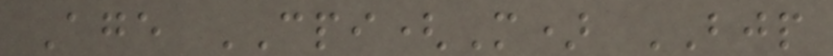Age CPI(M) BJP
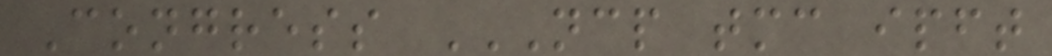Congress NCP TMC IPFT
